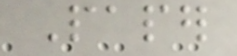Paper
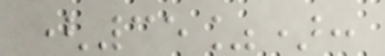(35%):
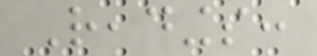Readings:
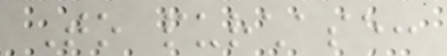To purchase:
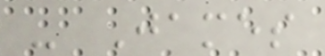- James
